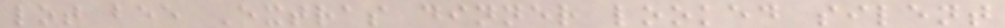lot bee Extras dinner looked silent
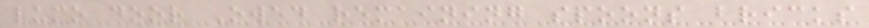lumo door Owed remaining spoons bricks
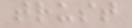trust
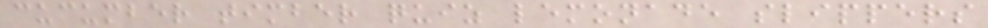cucumber timber quiz lemonade slippers
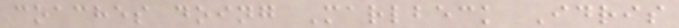coaches doing Marlbeck Idris
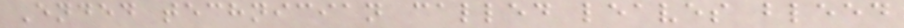Ended technician called leaves bleed
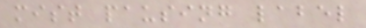mist pausing label
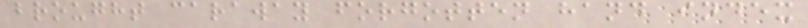brought caraway forgotten hand index
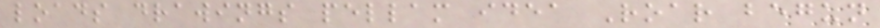loads drawings pellam idea Roar begun
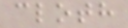cloth
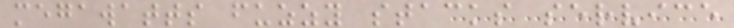megawatts fuzzy stacks service
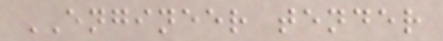ENGINEER tender
